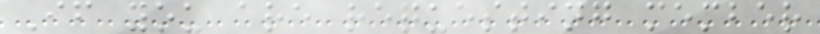If you are requesting member
